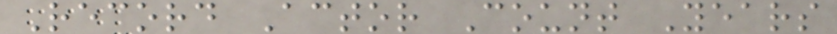Record Actor Count Years
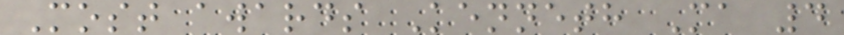Most awards Kenneth Ma 4
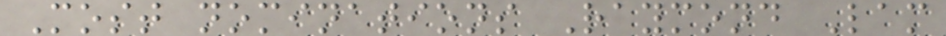Most nominations Raymond Lam
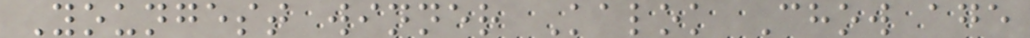Youngest winner Kalok Chow age
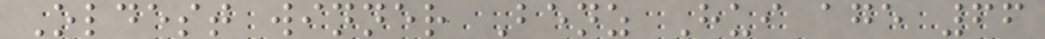Oldest winner Benz Hui age 66
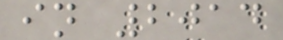in 2014
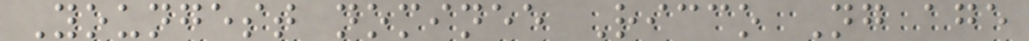Youngest nominee Ricco Ng age
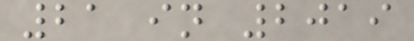21 in 2019
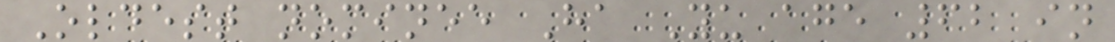Oldest nominee Ha Yu age 62 in
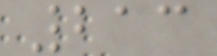213
